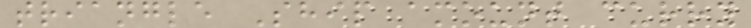triangle Ship amount curry
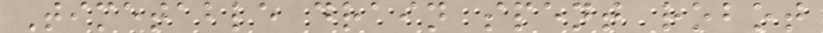Timetable drain spent robot
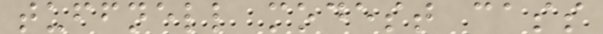tuffnell modest cass
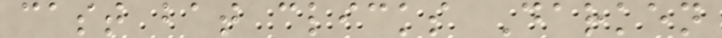cast bat clicks Darken
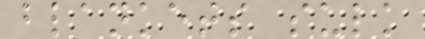blankets sulk
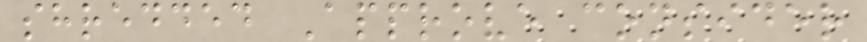shredded Approve consider
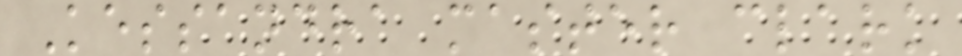Kessandra master clark
